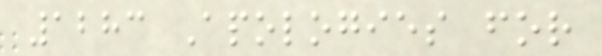1283 Apologies for
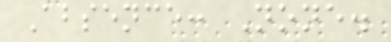Absence: None.
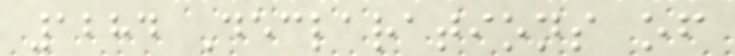1284 Declarations of
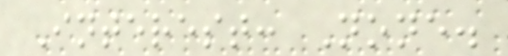Interest: None.
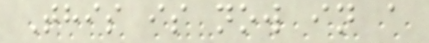This is now in a
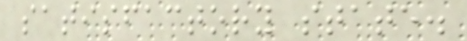satisfactory state.
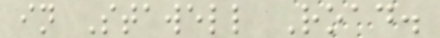in Stawell Road.
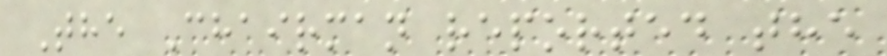The Chairman reported the
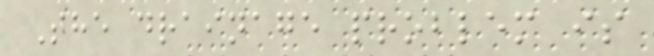The drainage problem is
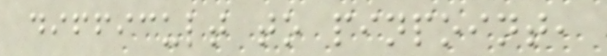difficult to pinpoint,
